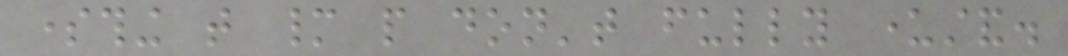something that many people don't fully understand.
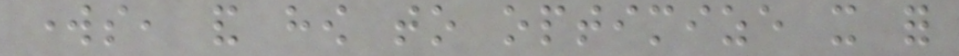works, and how to optimize it for
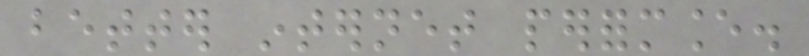better internet performance.
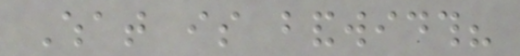What is bandwidth?
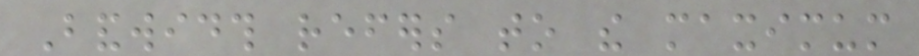Bandwidth refers to the maximum
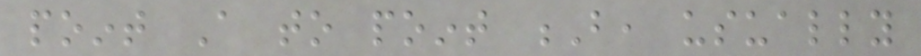point A to point B, usually
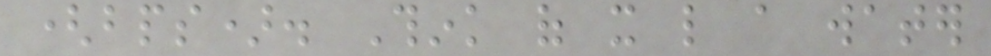(bps). Think of it like a water
